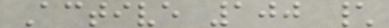Active 100 \
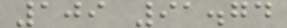109 91.74
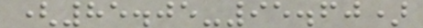(85.05-95.60)
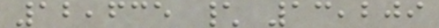12,635 \ 13,209
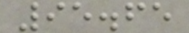95.65
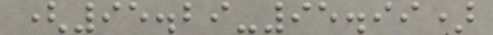(95.29-95.99)
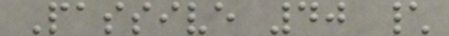Passive 40 \
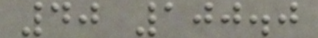40 100.0
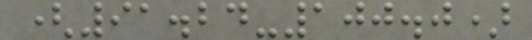(91.24-100.0)
